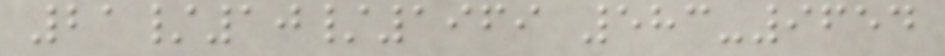21/10/1969 583-9654
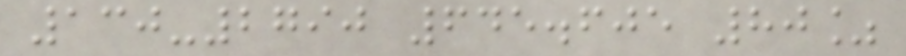130-2790 645.605 80%
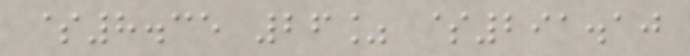$8.35 26% $291.10
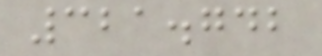321.742
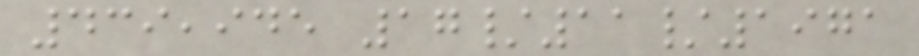439,945 17/11/1971
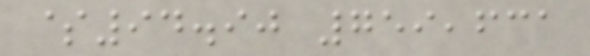$94.90 759,631
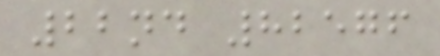22nd 82576
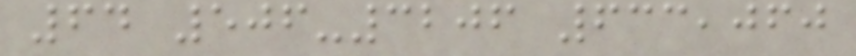64 506-3206 633,060
